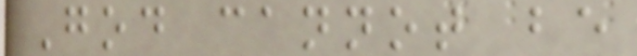God cannot be
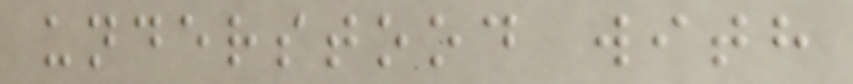understood with
